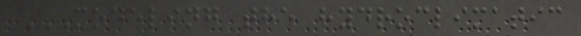MODELING THE HYDROCLIMATIC
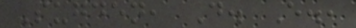Sugden, D. E.,
